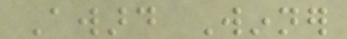Award Winner
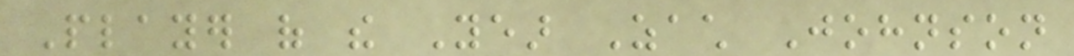Player of the Year Zach Johnson
